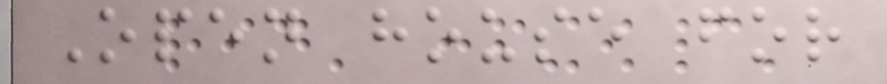Open house for
